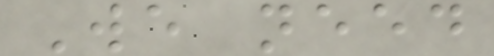We need
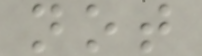not
